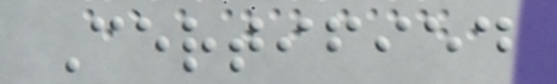Certified
